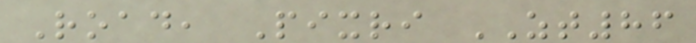Road, Pixri ZT86
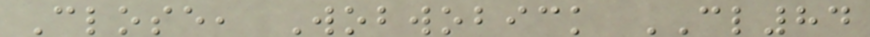Close, Wobwobick CL84
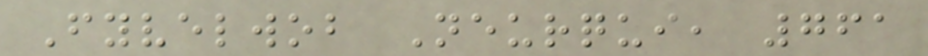Fyvelwob Neurqui, 761
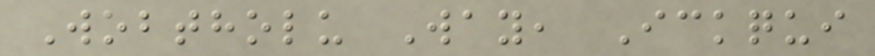Wobtholu Way, Ickqui
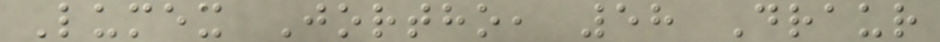Lumex Jortho, 58 Draur
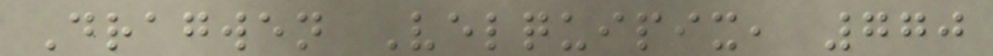Dragwen Velquipix, 770
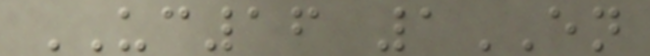UC16 1EN
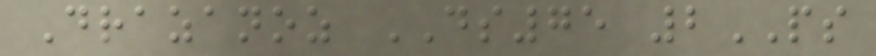Drazanoz DS75 2PS
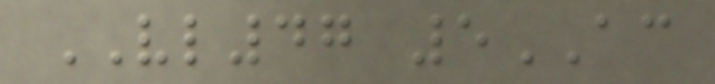VL47 5AC
